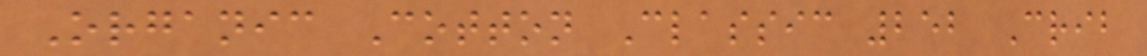Organic Cotton Classic 252 Crib
